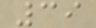39
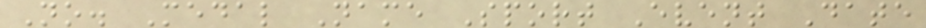No. Medal Name Sport Event Date
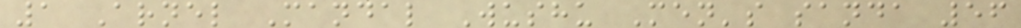1 Arnel Mandal Wushu Men's sanda 56
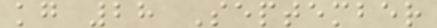kg 28 September
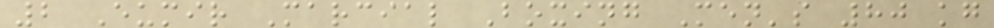2 Eumir Marcial Boxing Men's 80 kg
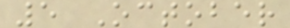5 October
